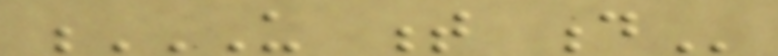U T D
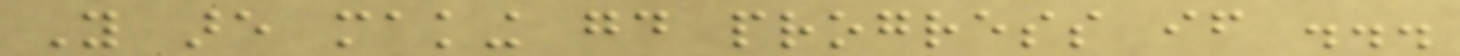You are making good progress if ...
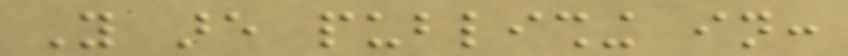You are publishing in:
